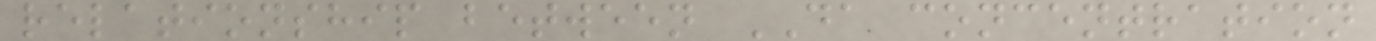relationship between DA concentration
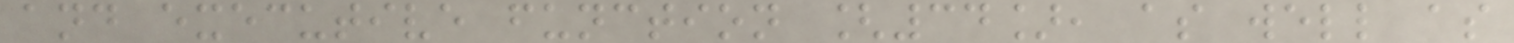and executive function [34], as well as
